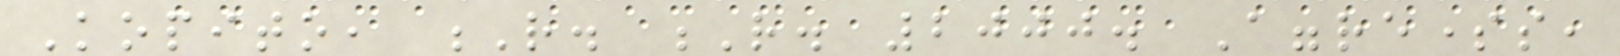Kopito, R. R. 2000. Aggresomes,
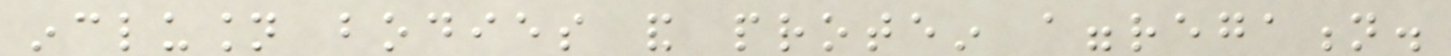inclusion bodies and protein aggregation.
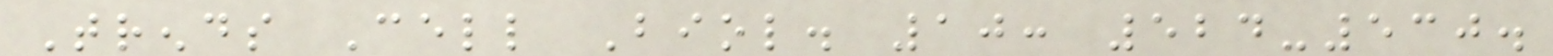Trends Cell Biol. 10: 524-530.
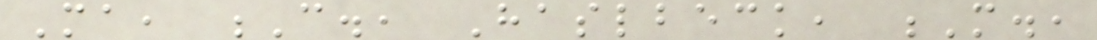Ma, C., Haslbeck, M.,
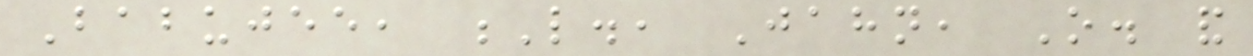Babujee, L., Jahn, O. and
